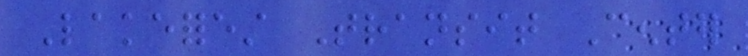Lakeforest Transit Center
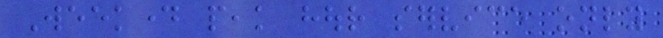Weekday peak hour service only
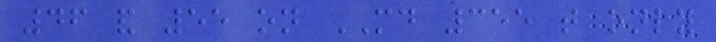46 and 55 on MD 355 that only
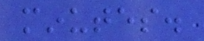minutes.
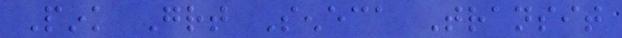Pink Great Seneca Transit
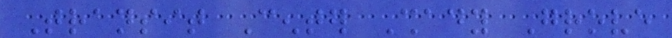Transit Center Shady Grove
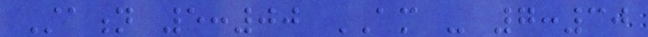Station 5:00 AM - 7:30
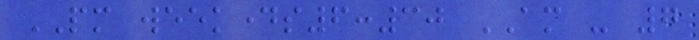PM weekdays6:30 AM - 7
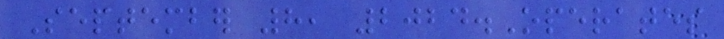September 8, 2024.Operates
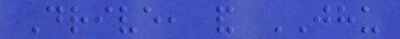Drive, and JHU
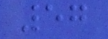57
